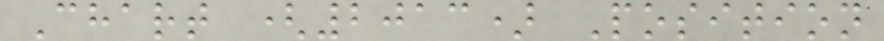Chart (2013) Position
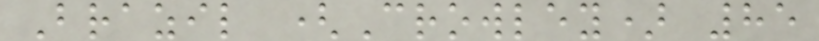Brazil (Crowley) 85
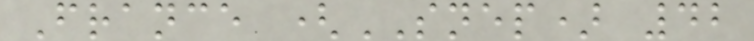France (SNEP) 42
